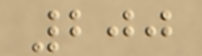200
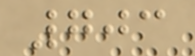703
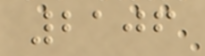2106
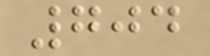704
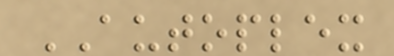AUTOPLEX
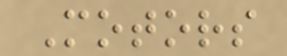Motors
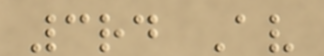3rd Av
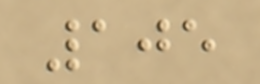105
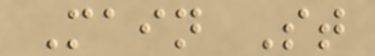Main St
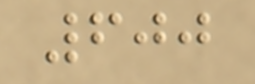600
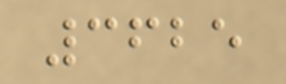3625
